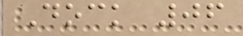Dock 06
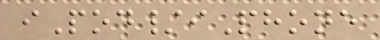iPod/iPhone
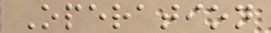Operation
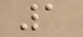1
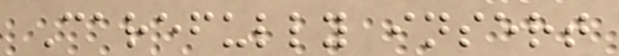Carefully insert
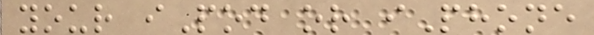your iPod or iPhone
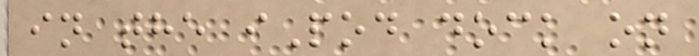in the iPod dock on
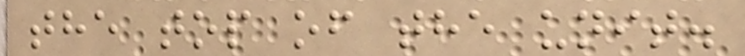the top of the unit.
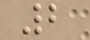2
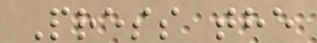Press the
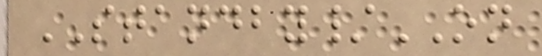STANDBY/ON
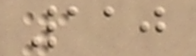110
